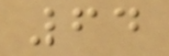64
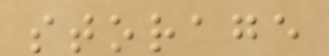storage
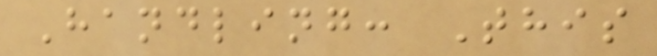Handling: This
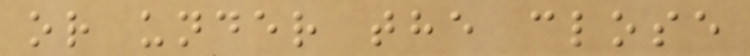or under the close
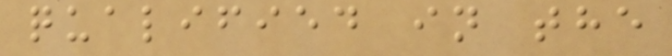qualified in the
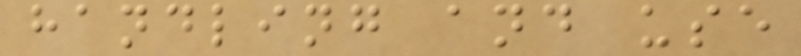handling and use
